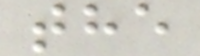the
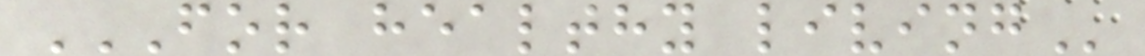FOR HEALTHY LIVING
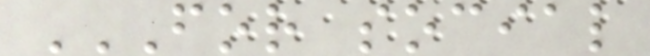FOR SOCIAL
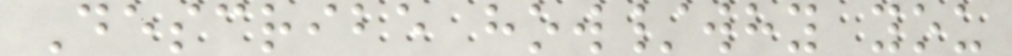Describe how/why you
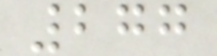277
